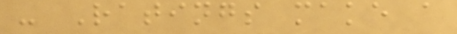- Ratings make a
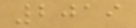2019
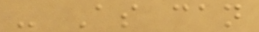- As can
